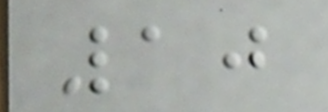10
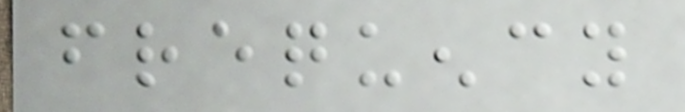frequency
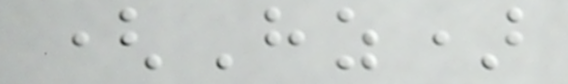(Hz)
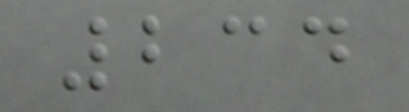234
